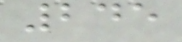245
